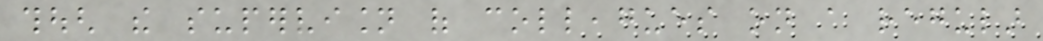though the supervision of colleagues on a regular
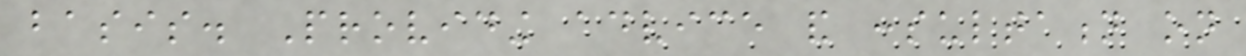basis. Providing advice and consultation on
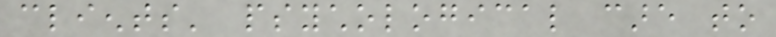clients' psychological care to
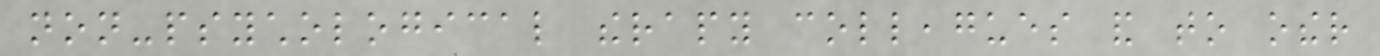non-psychological therapy colleagues and to other
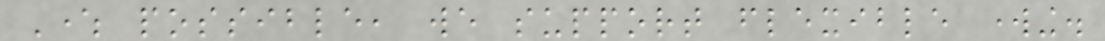Where possible, we support flexible working.
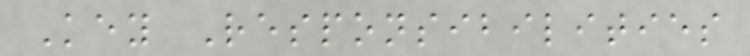Key Responsibilities
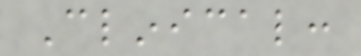Clinical:
